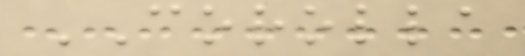COROLLA
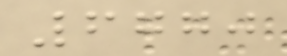6770
